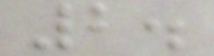2.
